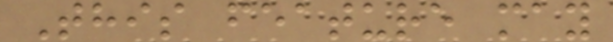This feature may
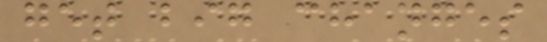get big changes
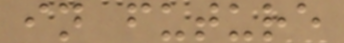in future
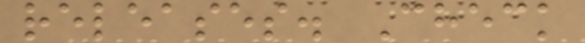releases. Check
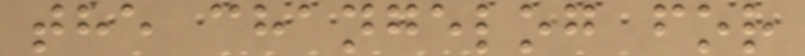the changelog for
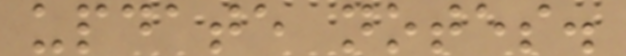update notes.
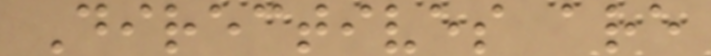Directives are
